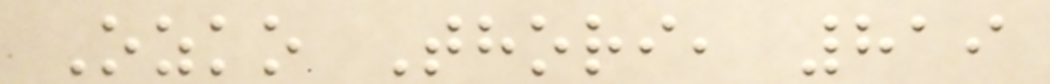Ozko Thori, 819
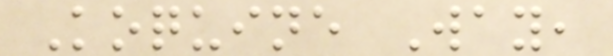Koquine Way,
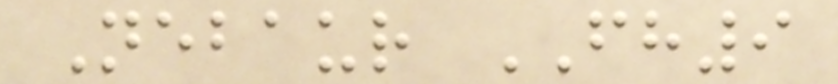Nebaur FH9
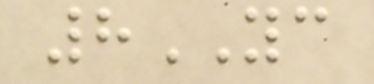8YC
